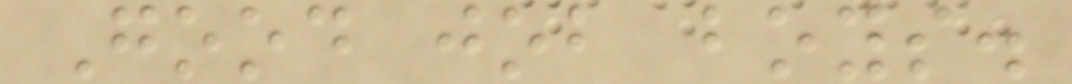Good job boys.
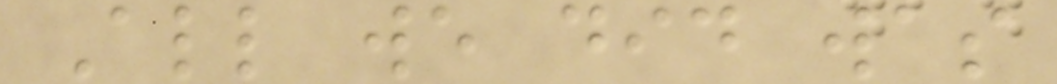All we did was
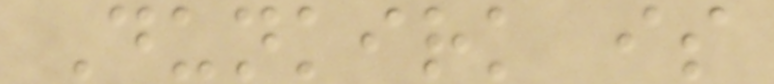Dunkirk is
